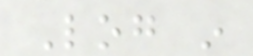Log in
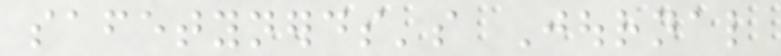safetynerds's Journal
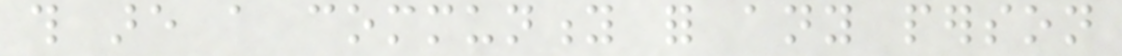this are a community for any person
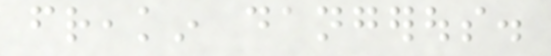freakin dangerous.
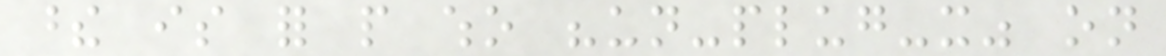these is for people who "un-plug-it" on
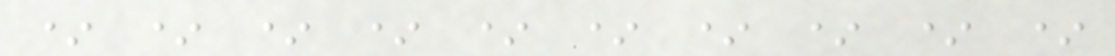* * * * * * * * * *
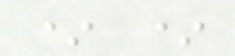* *
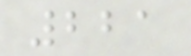221
